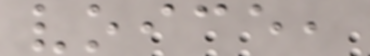voice,
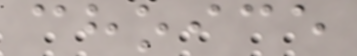choice
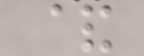&
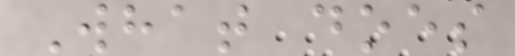What does
